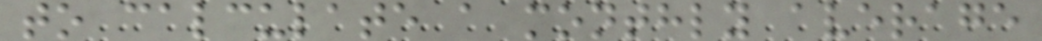to calculate a monthly average
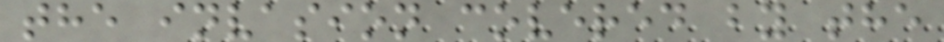the invasion covered by the
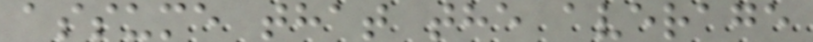assume that the average
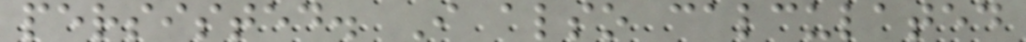persisted. I also calculated
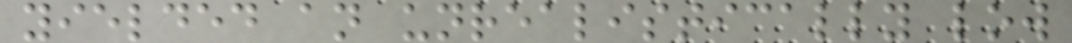yielded an unrealistically low
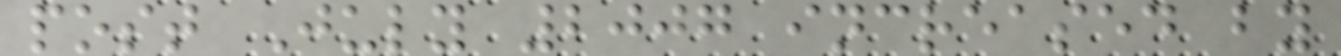post July 2007 increased by
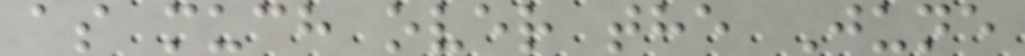as much over the June
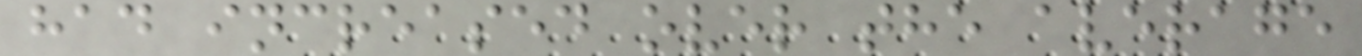had increased over the average
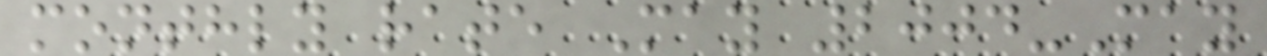monthly rate May 2004-May
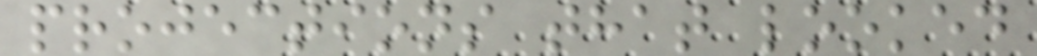projections that looked
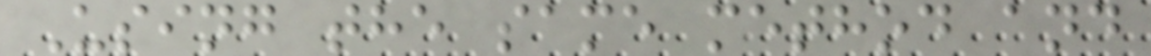Using the same method and
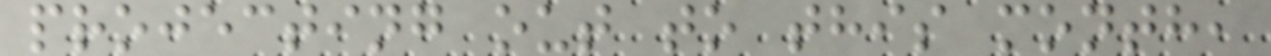projecting out to this month,
